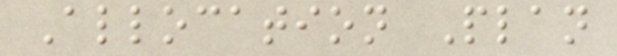Allocation Plan
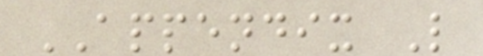APPENDIX L
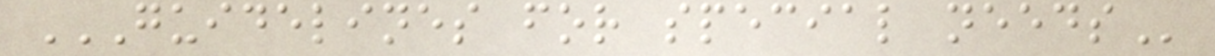GUIDELINES FOR SPECIAL NEEDS
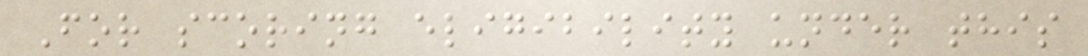For scoring eligibility under this
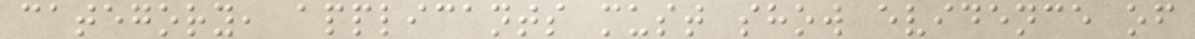category, applicants must show evidence of
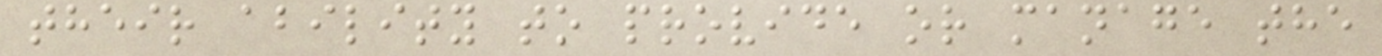their ability to provide or manage the
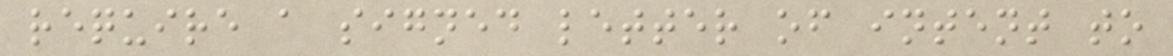require a signed letter of intent to
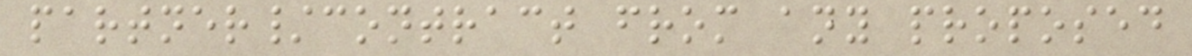partner/contract from any proposed
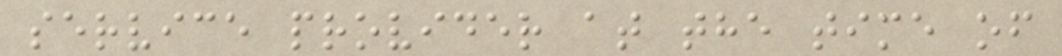service provider at the time of
